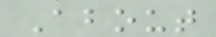About
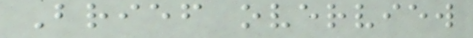Brief overview
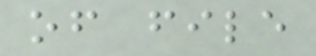of file
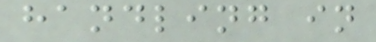handling in
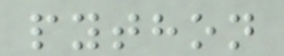python
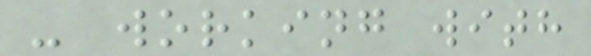- working with
